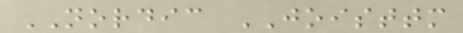NORDIC JOISTTM
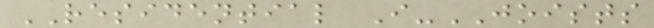RESIDENTIAL I-JOISTS
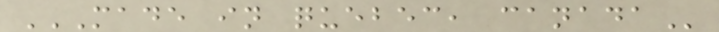MADE IN QUEBEC, CANADA
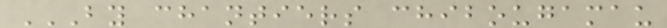BY CHANTIERS CHIBOUGAMAU
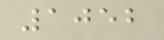1052
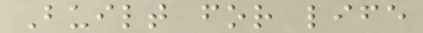Built for life
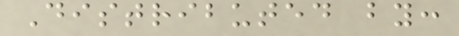Distributed by:
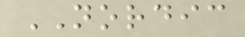NORDIC
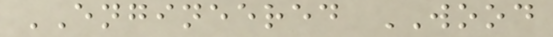ENGINEERED WOOD
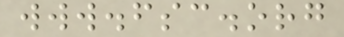www.fsc.org
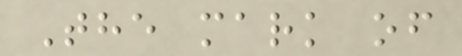The mark of
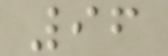96
